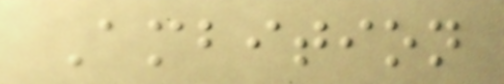Ambition
